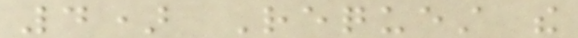4) Request the
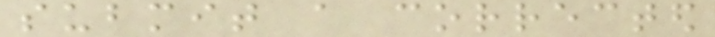submit a corrected
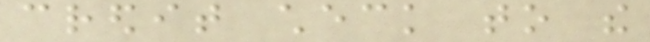credit check to the
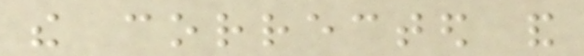the corrected and
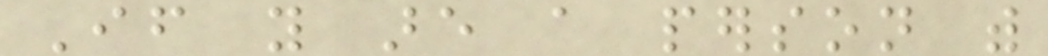If you are a person with
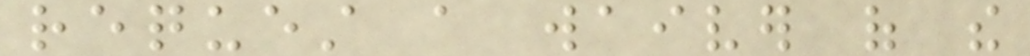request a waiver of the
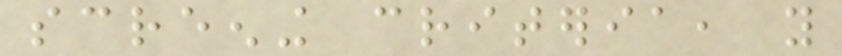screening criteria, you
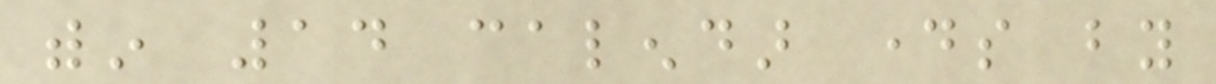within 14 calendar days by
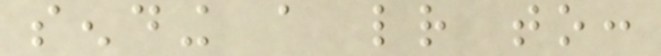sending a letter to:
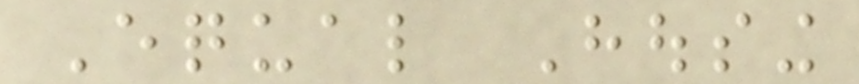Equal Housing
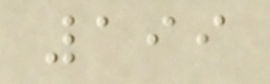199
